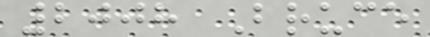2008 Bruce
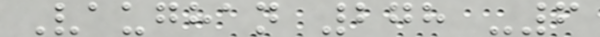Vaughan 278 -6
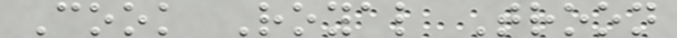Cook Royal Troon
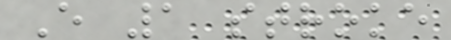E 1 stroke
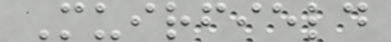Muirfield
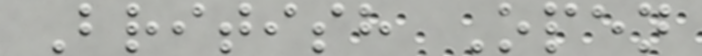British Open
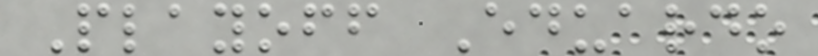Playoff Eduardo
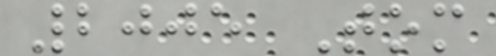2005 Tom
